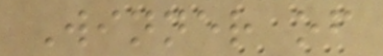Winner of
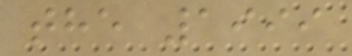the 1999
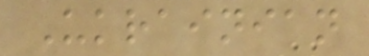Ukrainian
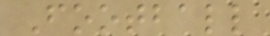Football
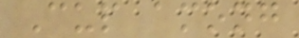Cup among
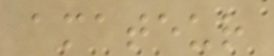amateur
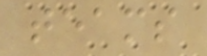teams
